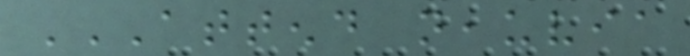ATTEND NEAUVIA
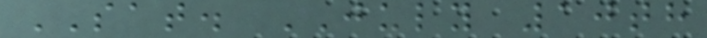SAT. JULY 10th
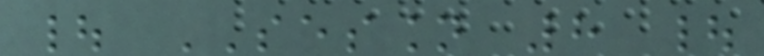| SESSION 8 |
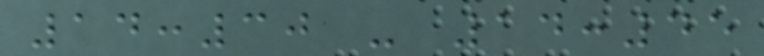14:30 - 14:45
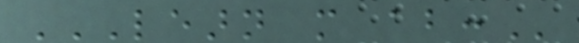LEARN MORE ABOUT:
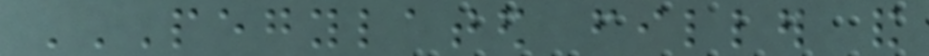PEGYLATED FILLER AND
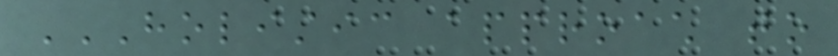HOLISTIC APPROACH TO
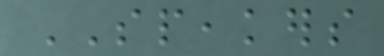SPEAKERS
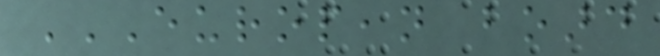EUROPEAN BOARD
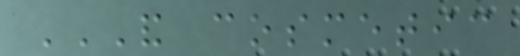AND COSMETIC
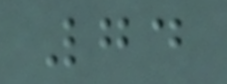74
